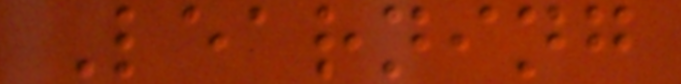Learning
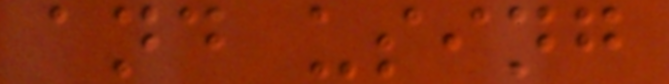and using
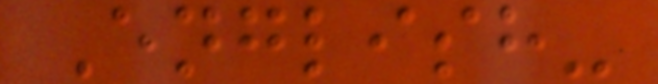English-
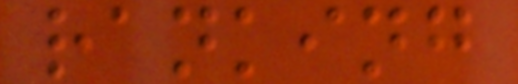ranking
